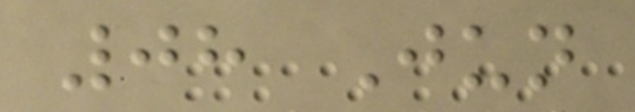08 Jun
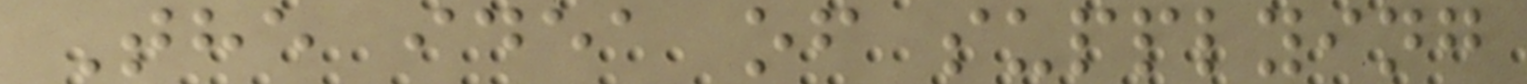The idea of supplying
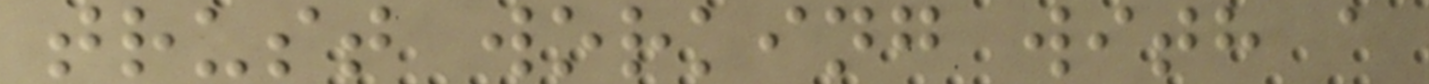trust working with a
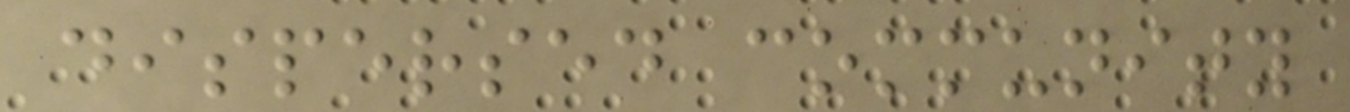dispersed community
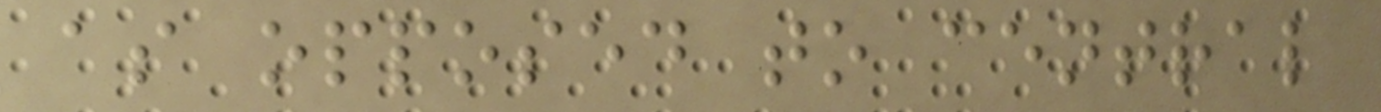as opposed to central
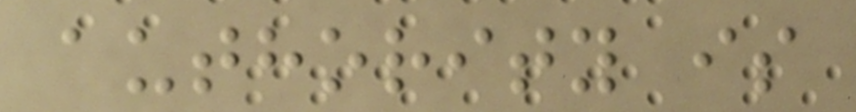authority is
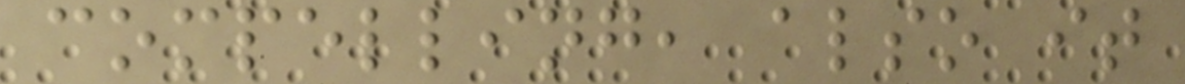compelling, also it
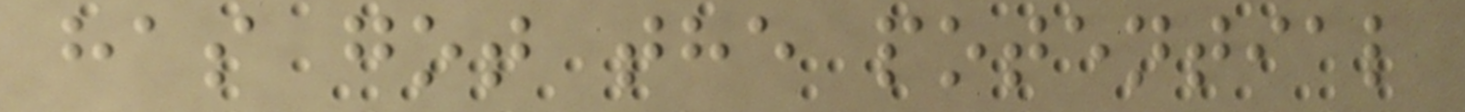has got the potential
